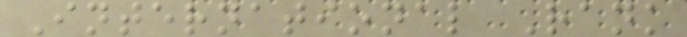International Rank
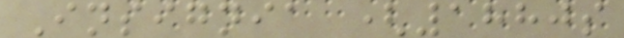Insignia (1880s
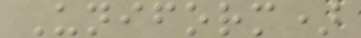Uniform)
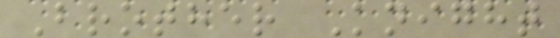Brother Knight
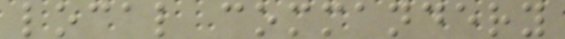local commandery
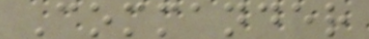Commander
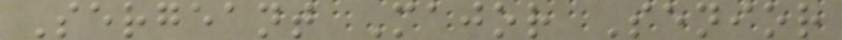Sergeant Major Senior
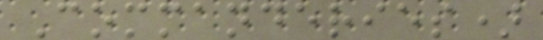Commanderies)
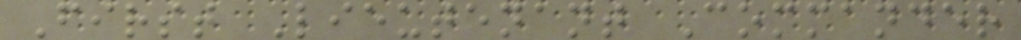First Lieutenant Commander
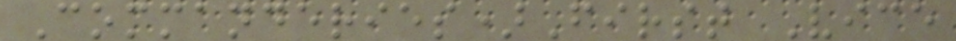Commanderies)First Vice
